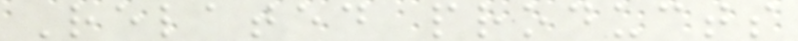Related products
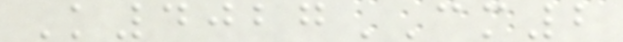K4027CM2
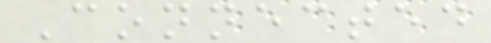Connected
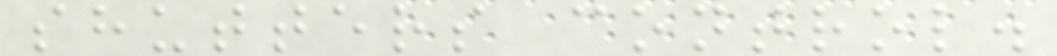shutters control.
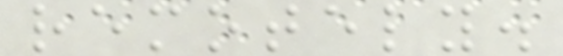remotely.
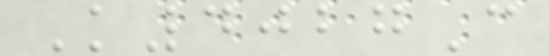K4027C
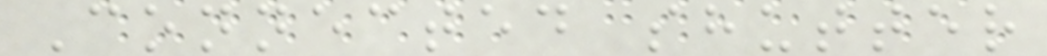Connected shutter
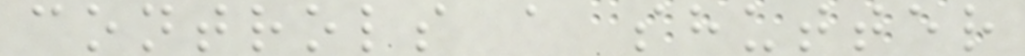controls a shutter
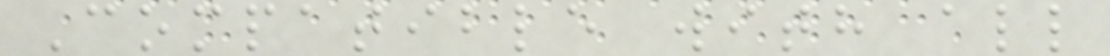Compatible with all
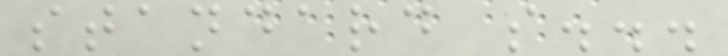standard s...
